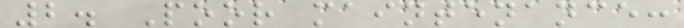2. Poor maintenance:
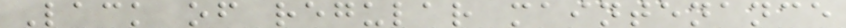Lack of regular maintenance
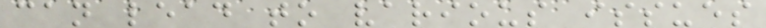can lead to various issues
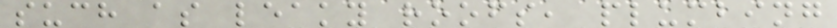such as leaky roofs, plumbing
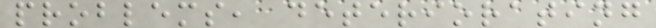problems, deteriorating
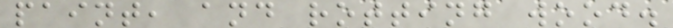paint, and rotting wood.
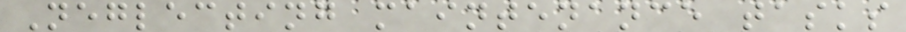Neglecting maintenance tasks
